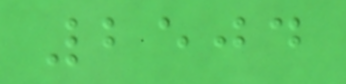2504
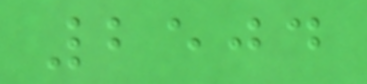2504
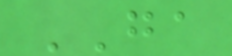GA
